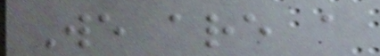We are a
